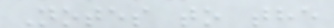Notes to the
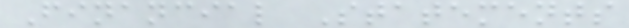Financial Statements
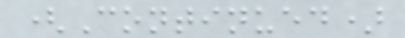(Continued)
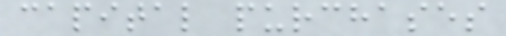capital purchases
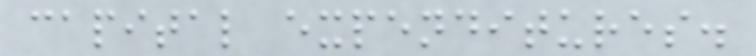capital expenditures.
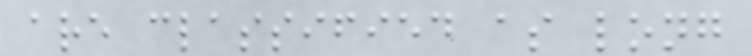are classified as long
